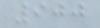900
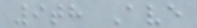9th Ave
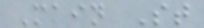Main St
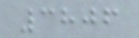3806
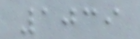1039
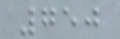750
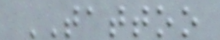TATTOO
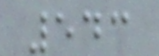543
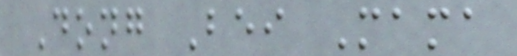Dong Bei Mama
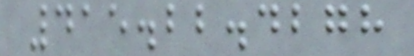415.22.4278
